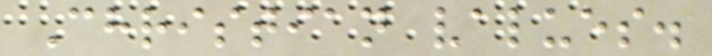Christian values.
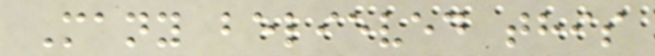Many believed this
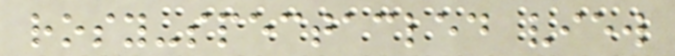rosy-spectacled view
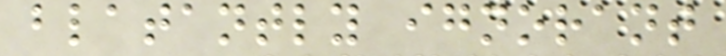blatantly ignorant
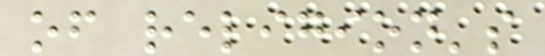of religion's
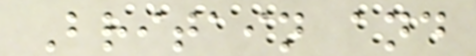Britain and
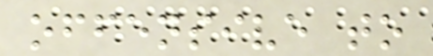offensive to
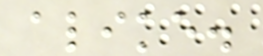alike.
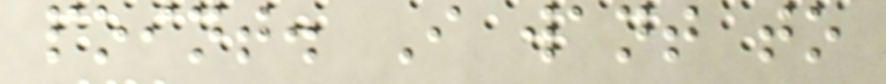point. I want to
